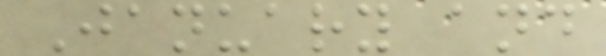January and
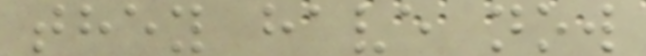they have now
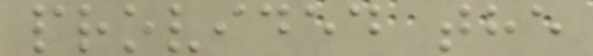provided the
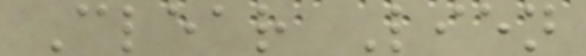Clear Lien
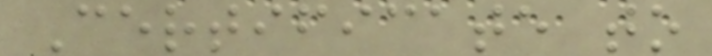Certificate to
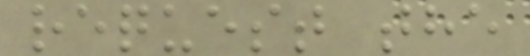request the
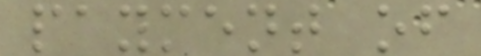payment of
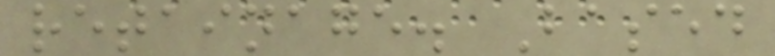retainage. Based
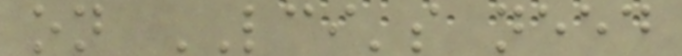on LCI's need
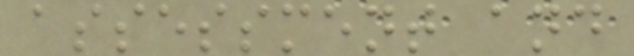assessment and
